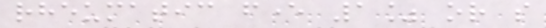rheumatic fever 1% or so
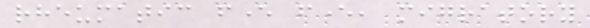rheumatic fever fever, migratory
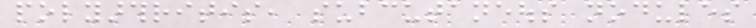polyarthritis, subcutaneous nodules
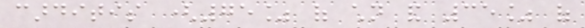carditis (75% of children and 35% of
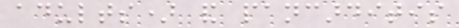adults) and pancarditis
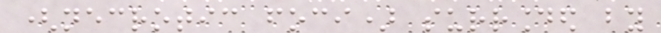(necrotic foci) surrounded by
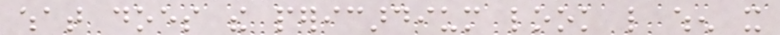what does the pericardium look like when it
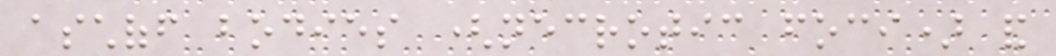aschoff bodies (necrotic foci) and
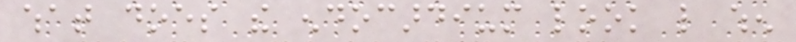what does the endocardium look like when
